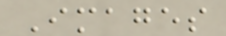Images
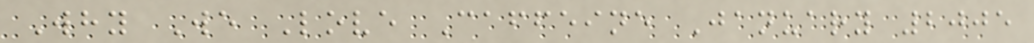Why We Love Caffeine January 2005
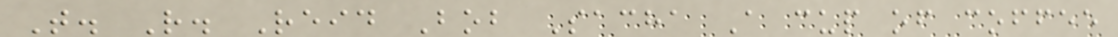T. R. Reid Bob Sacha A cup of coffee
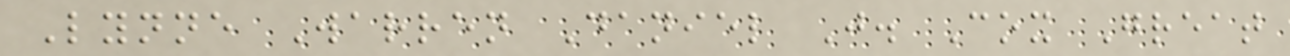Lynne Warren Daniel J. Cox Great
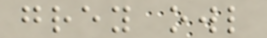grey owl
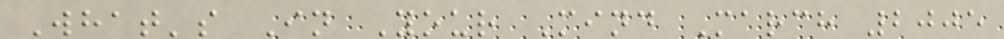What's In Your Mind March 2005
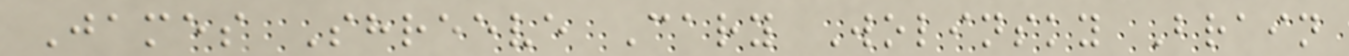James Shreeve Cary Wolinsky Brain
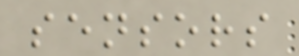sensors
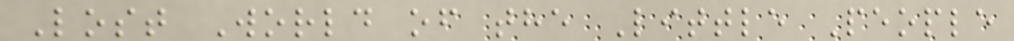Lost World of the Little People
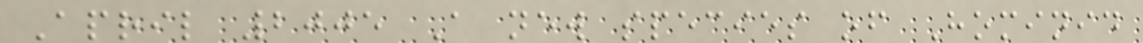April 2005 A new species of Hominid
